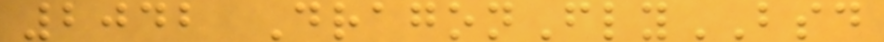2042 DragonFlyBSD
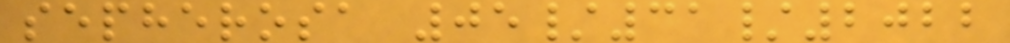sepherosa 05/31/2022
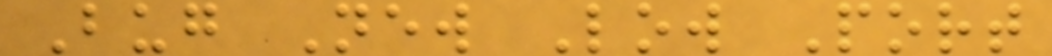Bug New Low Port
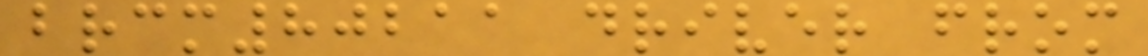brcm80211 driver from
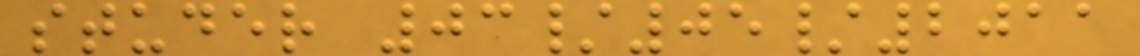studer 03/05/2011
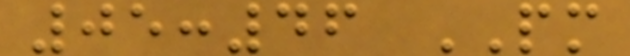05:46 PM
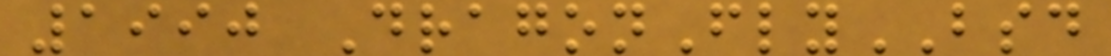1990 DragonFlyBSD
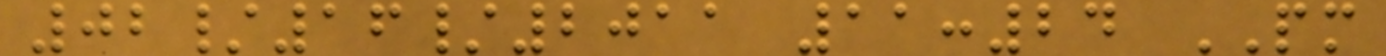02/16/2011 11:24 PM
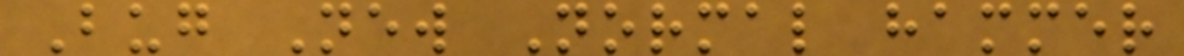Bug New Normal hammer
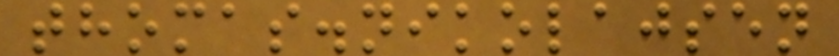thomas.nikolajsen
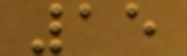15
